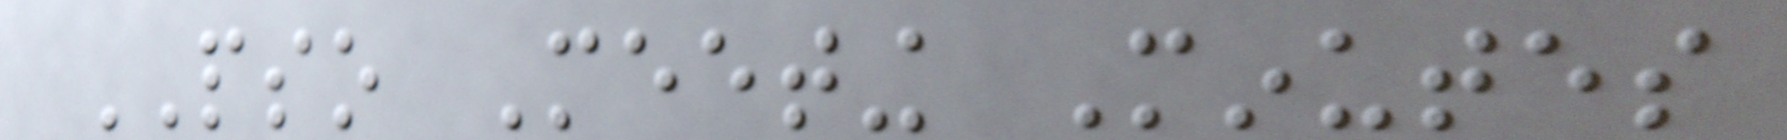PSO Meeting Minutes
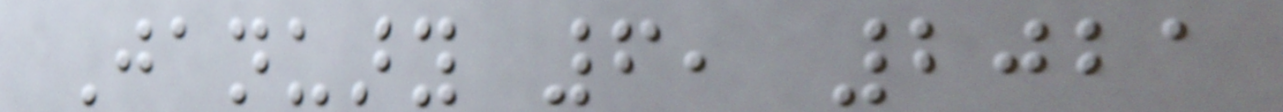January 6, 2021
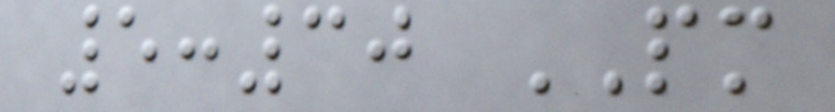5:30 PM
